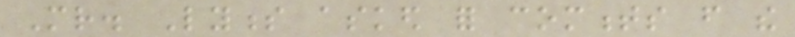Mr. Lyness asked for comments from the
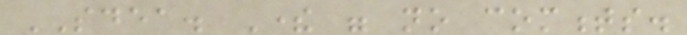SDEA. There were no comments.
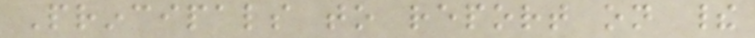Principals to report on their
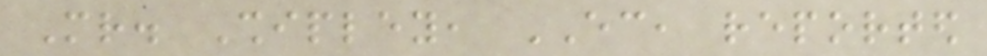Mr. Shipley, EC, reported
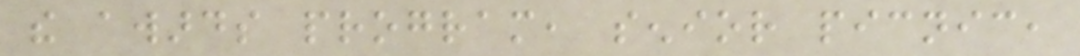the awards program, senior picnic,
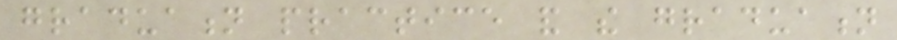graduation practice and the graduation
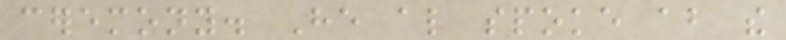ceremony. He also spoke about the
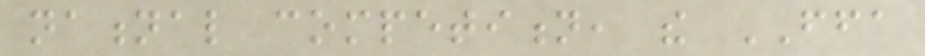national competition, the FFA
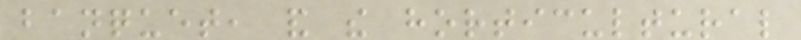banquet, and the horticultural
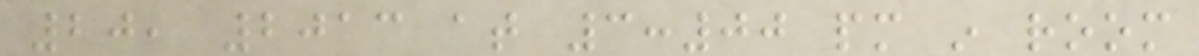20, 2013 at 3:00 pm in room
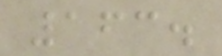163.
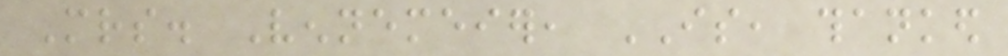Mrs. Vennemeier, IS, thanked
